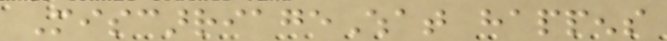MiscarriageWhat happens
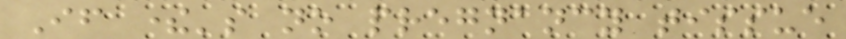If there's no pregnancy tissue
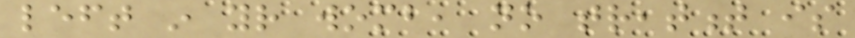left in your womb, no treatment is
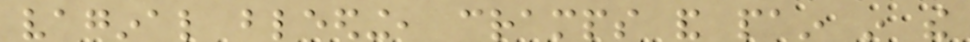vaginal bleeding, cramps and pain in the
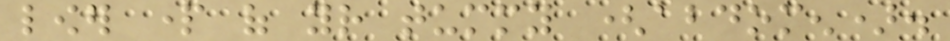lower part of your tummy (abdomen).
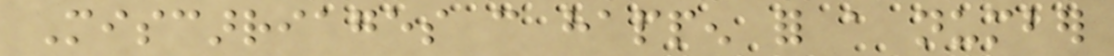Miscarriages can happen for a number
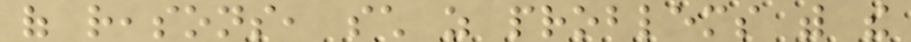of reasons, such as problems with the
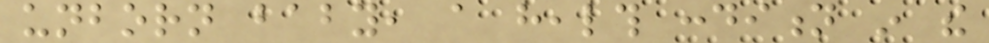unborn baby, a health condition in the
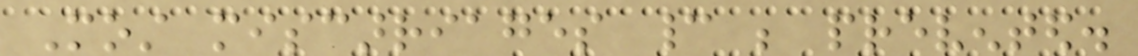Most miscarriages cannot be prevented.
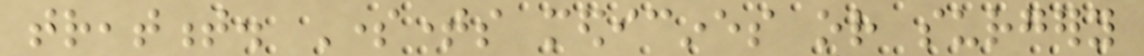treatment. Sometimes medicines or surgery
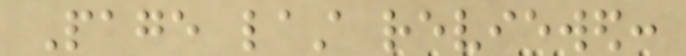Page last reviewed:
